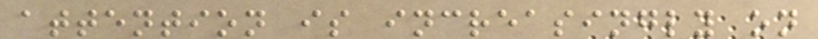attention is increasingly on
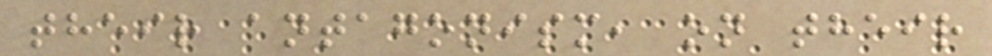their antagonism, on their
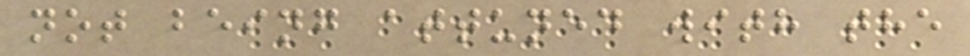not being attuned with the
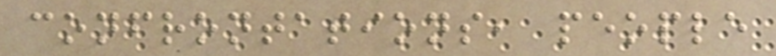confrontations, people
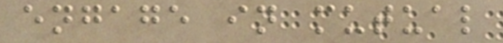engage in mutual
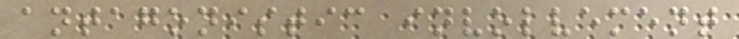antagonistic involvement
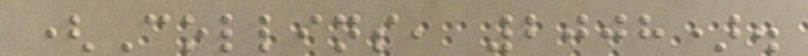(Collins, 2008).
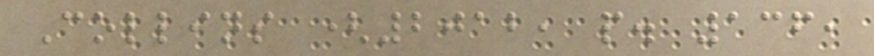Collins (2012, p. 136,
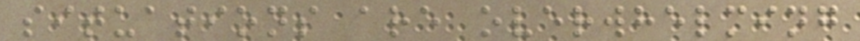situations are overwhelming
